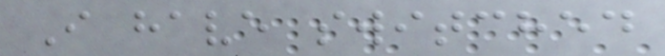I have switched
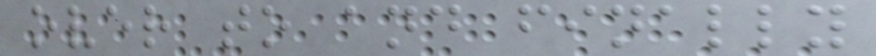over to and finally
